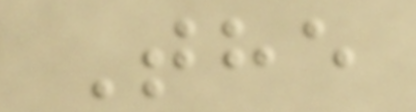The
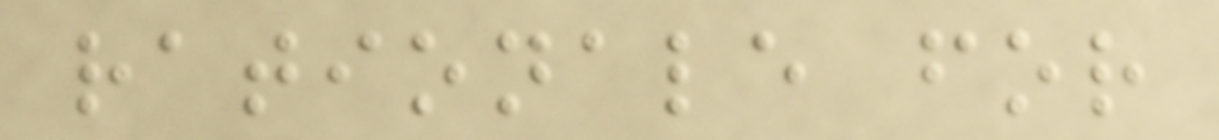rationale for
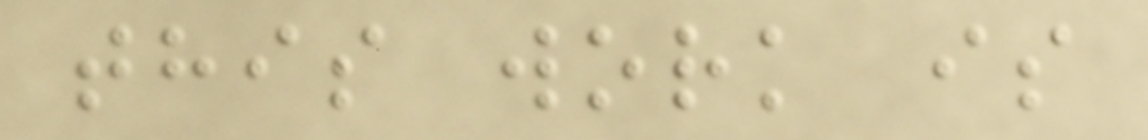this work is
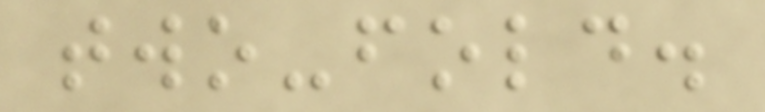two-fold.
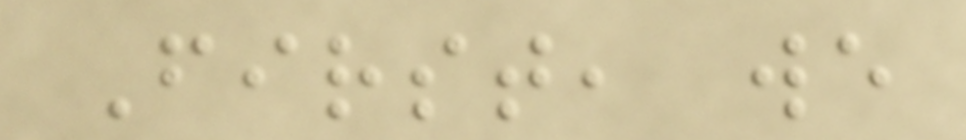First, we
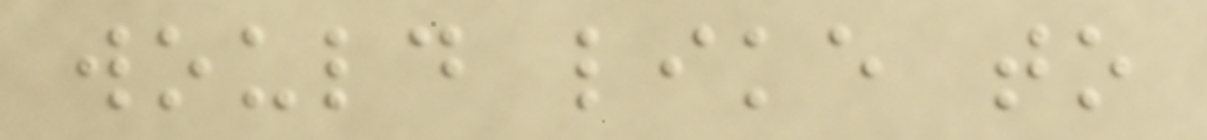would like to
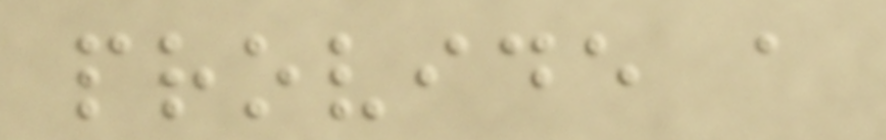provide a
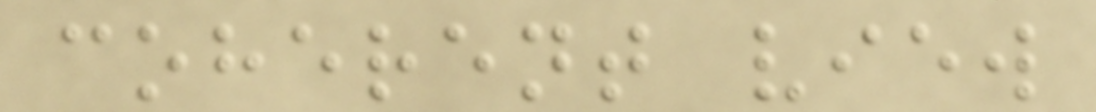coherent view
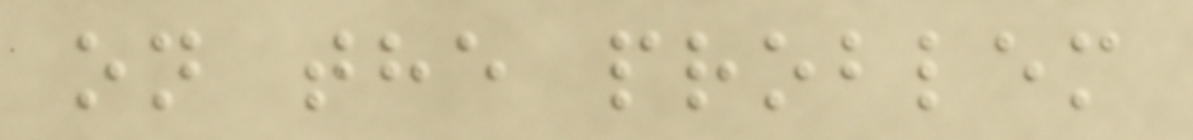on the problem
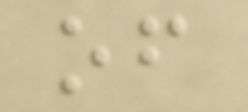of
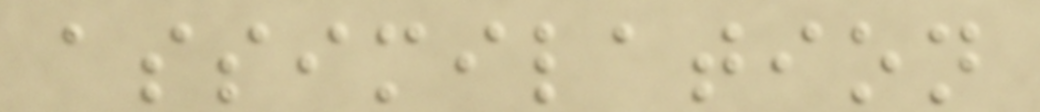assimilation
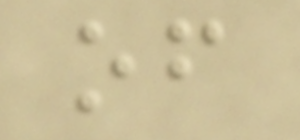of
